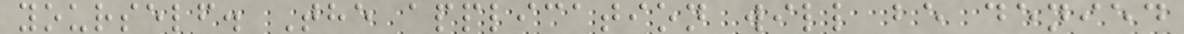yourself. The application will be denied
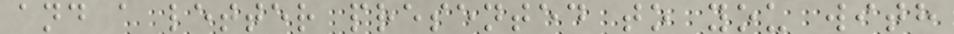and a letter presented to you with
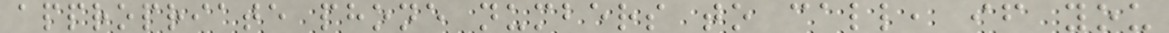appropriate phone numbers to call, if you
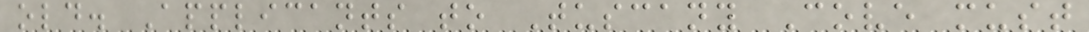old. Applicants to Tuscany Cove must
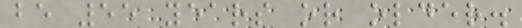be 55 years or older.
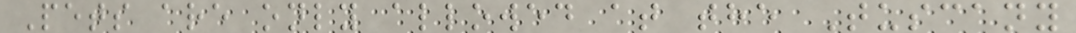Pets are only allowed at the Tuscany
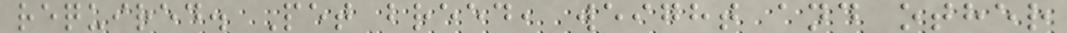required. Pet breed, weight and other
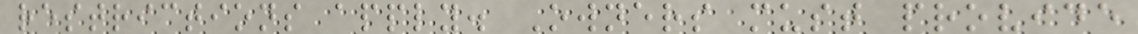restrictions apply. Owners must provide
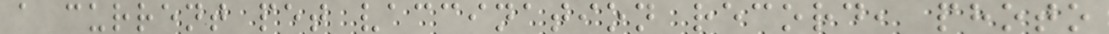a current pet vaccination record, photo
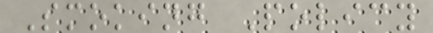Smoking Policy
